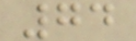74
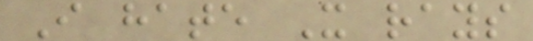I hate X rays
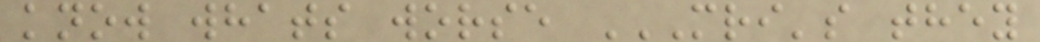know whats worse MRI'S THEY
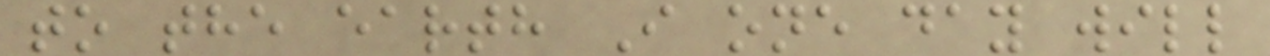to the earth I one day will
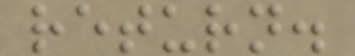return.
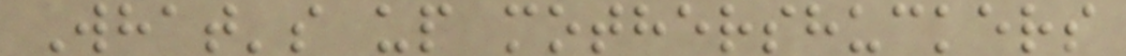What's up mothershuckers
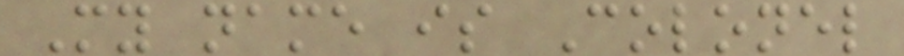My name is Colonel
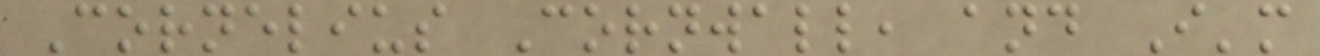Cornelius Cornwall, and I'm
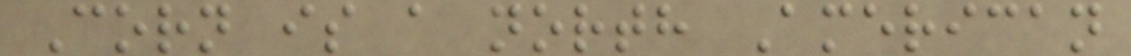Corn is a north American
